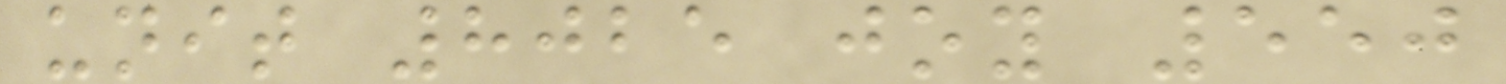unit 8025 joy 550
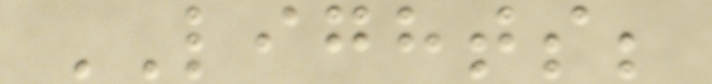LIGHTS;
